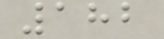182
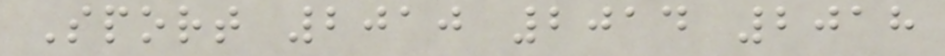Sport 2010 2014 2018
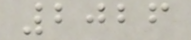2026
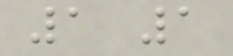1 1
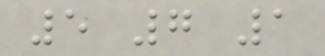5 7 1
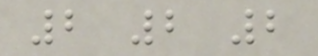2 2 2
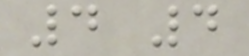4 4
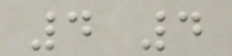4 4
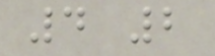4 2
